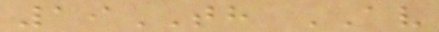19TH AV
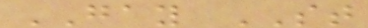GAY ST
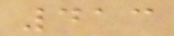413
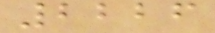2226
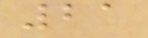21
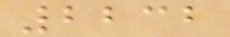2232
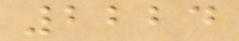2224
